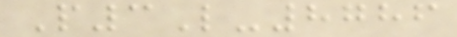P3L-8786
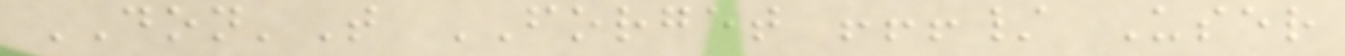DON'T FORGET !!!/ User
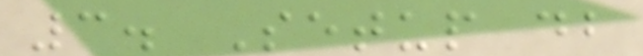3. Setup db
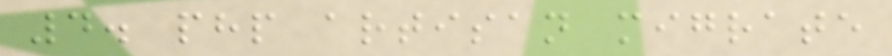4. php artisan migrate
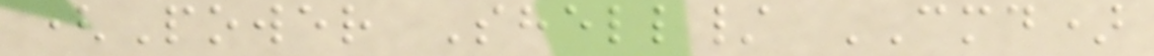(Power Shell/ CMD)
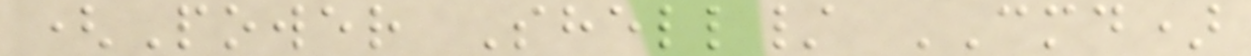(Power Shell/ CMD)
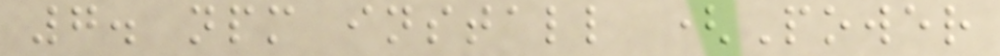7. npm install (Power
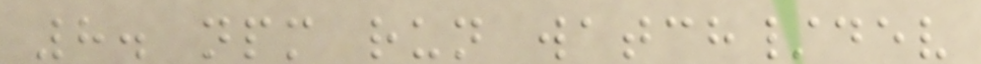8. npm run watch/dev
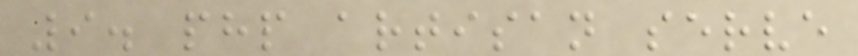9. php artisan serve
